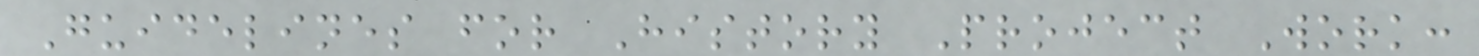Guidelines for History Project Work:
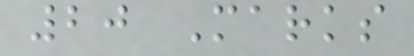20 Marks
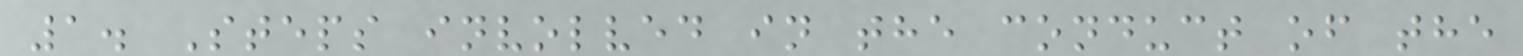1. Steps involved in the conduct of the
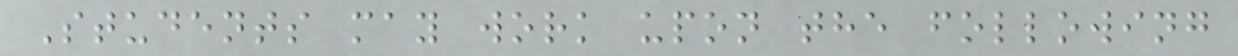Students may work upon the following
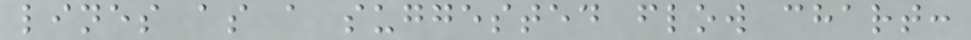lines as a suggested flow chart:
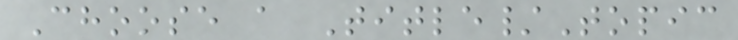Choose a Title/Topic
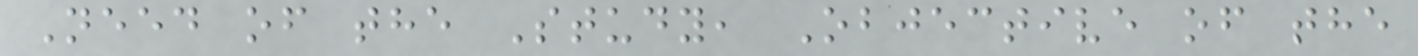Need of the Study, Objective of the
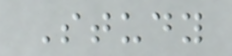Study
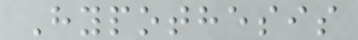Hypothesis
